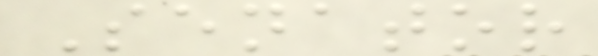Senator
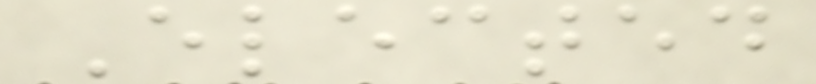Elected
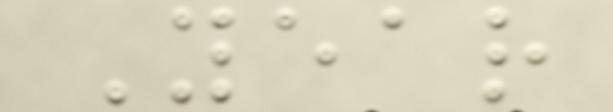Year
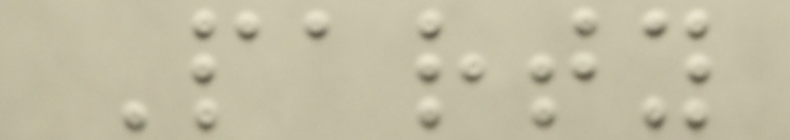Party
